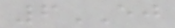6EJ
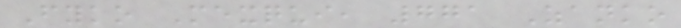Fyko Mexqui, 771 Zanko
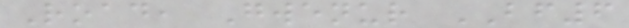Road, Gwenur BF6
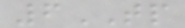6TP
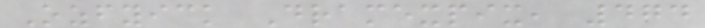Ozfyick Dramexpix, 474
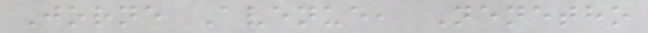Jorne Avenue, Nenetho
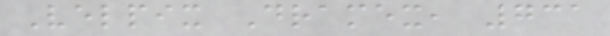Velpix Dramex, 731
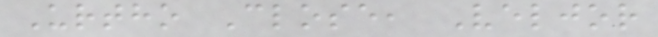Urtho Close, Veljor
